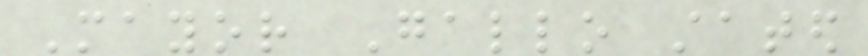Mayor Gallo stated
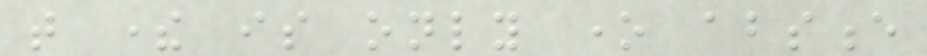that there is only one absence
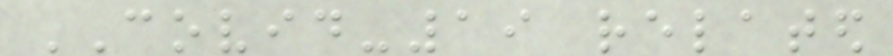COVID-19 related
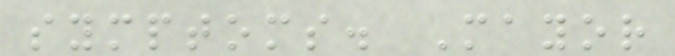symptoms. Mayor
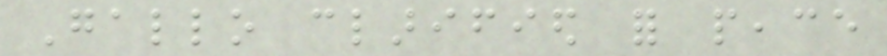Gallo clarified for peace
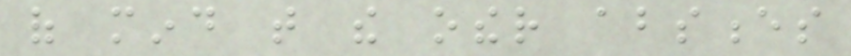of mind that the other absences
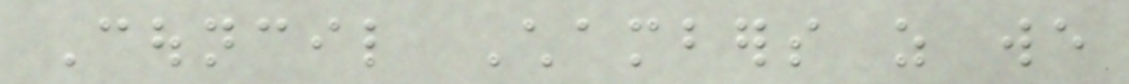Council Chambers as we
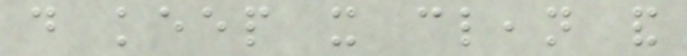do keep it clean and
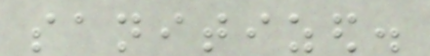sanitized.
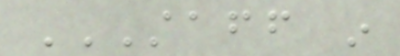STAFF IN
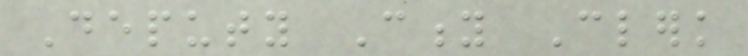Deputy City Clerk
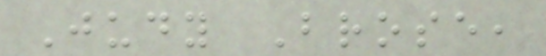Judy Brose,
